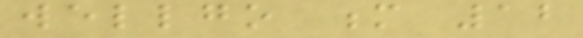wellgo m 12
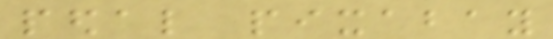pedal pixabay
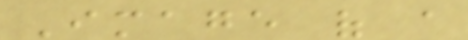Image of a
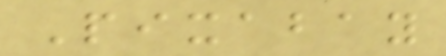Pixabay
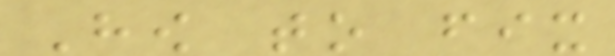How to fix
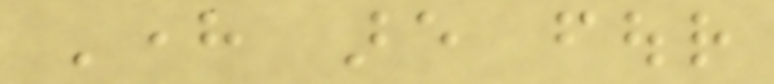Here are four
